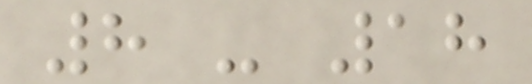8 - 18
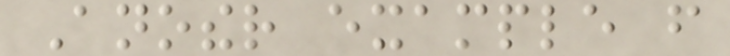Another example from
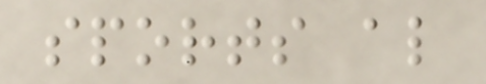sports also
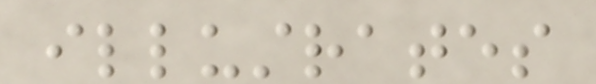illustrates
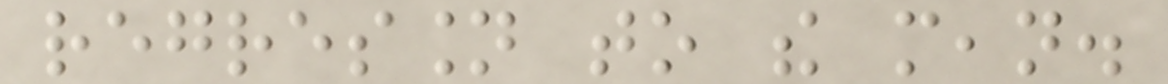regression to the mean.
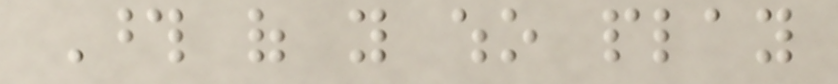Those of you who play
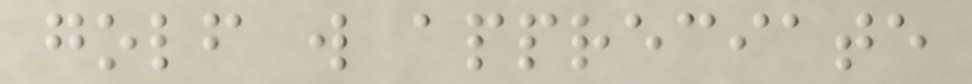golf will appreciate
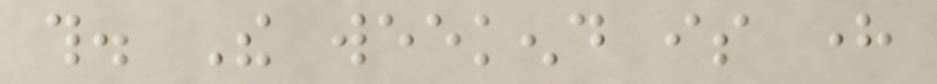this. The weekend is here
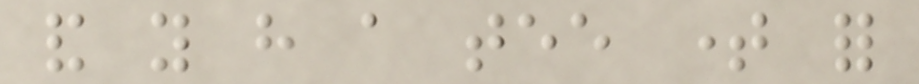and you have a tee time for
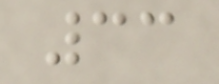33
